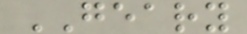GEARY
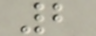2
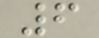6
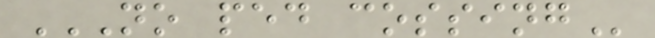NO PED COSSING
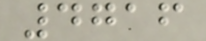4716
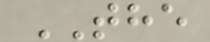THE
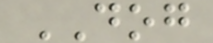DOG
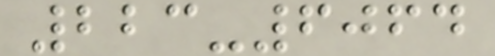223-6064
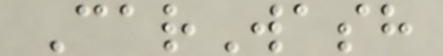CarWash
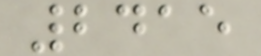2415
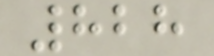828
